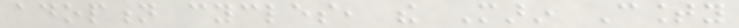adoption cycles, the Marin County
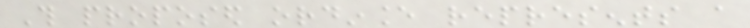This proposed ordinance represents a
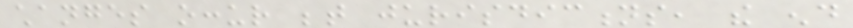changes occur between jurisdictions, the end
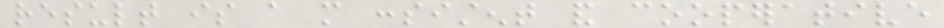result is a more consistent and cooperative
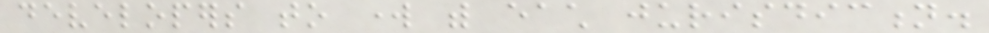developers to work with each jurisdiction.
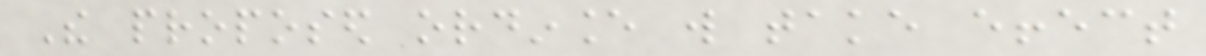The proposed ordinance will take effect
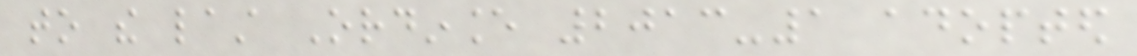to the last Ordinance 2013-1 adopted
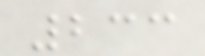233
